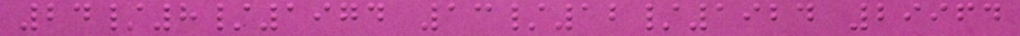24/8/1974 13/12/1924 29964
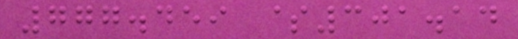777.459 $301.14
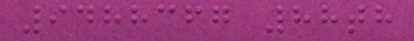9488367 88th
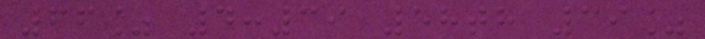66% 4:39 58th 39%
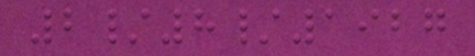2/8/1927
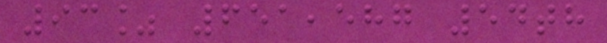93% 651,587 54th
